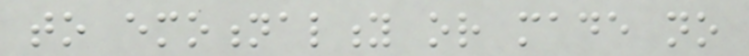to emotionality or made no
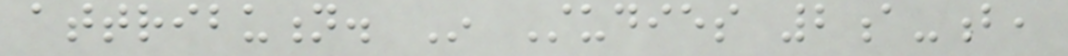attribution. In Studies 2a-b,
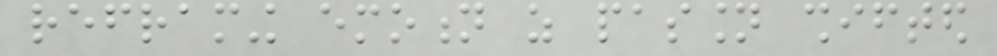reframing emotion as passion shifted
